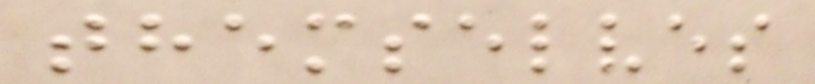themselves
